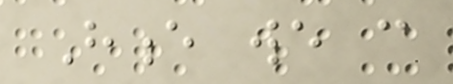Hence we can
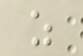as
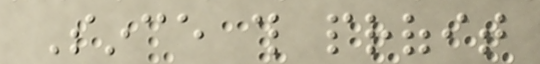Since this profit
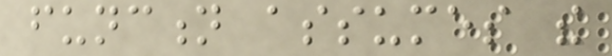function assumes the
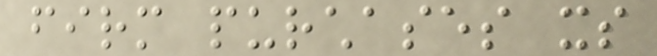firm purchases its
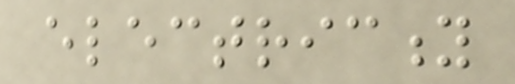electricity
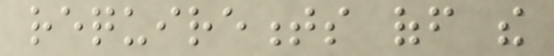requirements off the
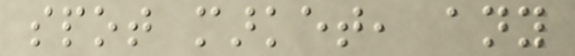spot market, any
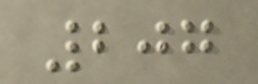207
